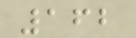162
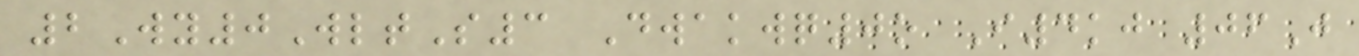2Wy0WltS3 Dwakwq0o I4kj 06J
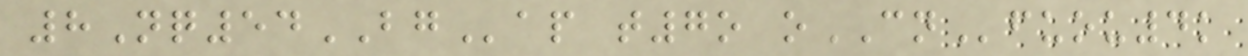8Nq54BGap t7o oCNfuou4k
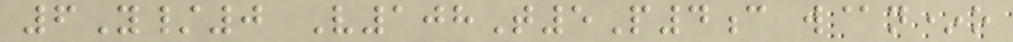6Y/0 V108T5P4c w@n*o
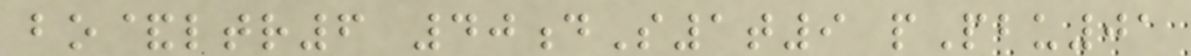bo&ltr6 40dS1t9 pPbu01
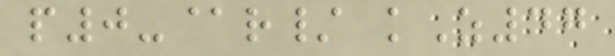p0-@r/ kZ47
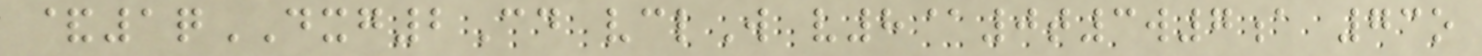&1qDXG2Cd vclW v8@0t3w7a 73o
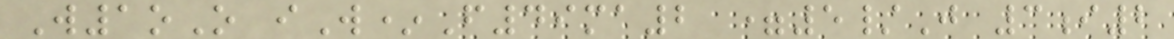W1oO iW*F49ma2 =5/J 3i2
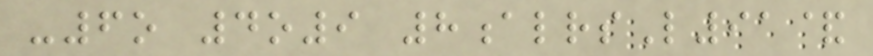-6o 4o9 8alrsL91&
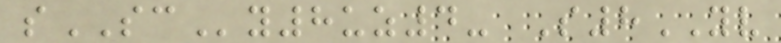sSCy8uz4- S8YV
